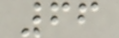66
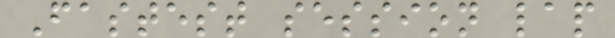Fastest session lap
